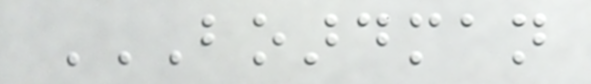BOARDMAN
